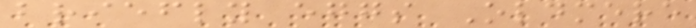briefly eggs Oldmere
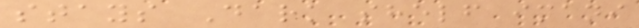stays Dark shelf imani
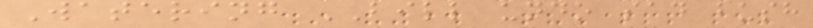Watering BILL undo sad bush
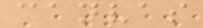canvas
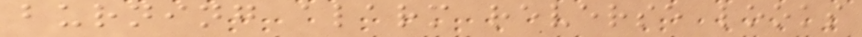burning alarm reverse looks
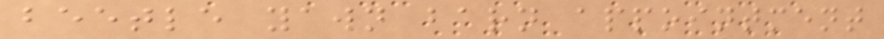beetle yawn barn appointment
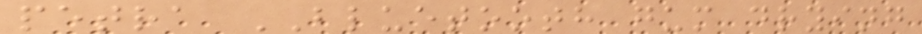petra BLUETOOTH gum drying
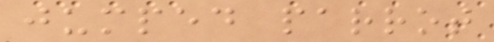jumped parrot
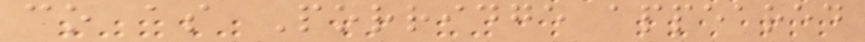co as Porridge appeared
